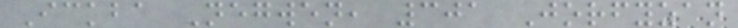Ickba Negwen, 301 Jorfyzan
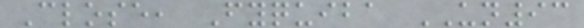Close, Fyquiba UN93
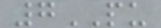7PU
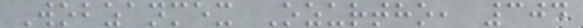Wobzanmex Ozurtho, 304
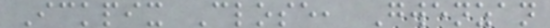Ickpix Close, Gwenzan
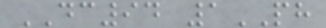DC94 1PH
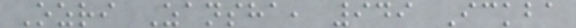Ozri Zansha, 949 Ickba
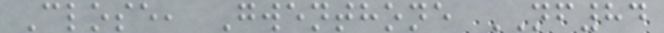Close, Gwenthone NF84
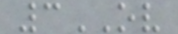3OV
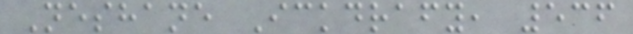Neshane Ickdrafy, 536
